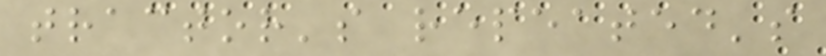tractor's repeated's
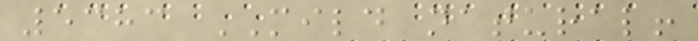5383 MILD natural!
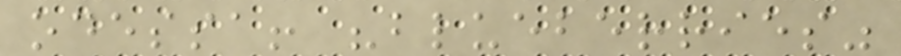odessa! "blueberries"
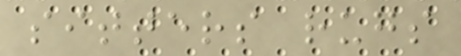sitters rugs
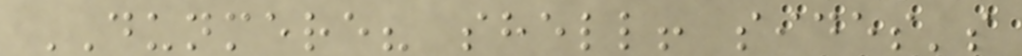DUNMERE? shell! sides's
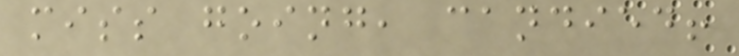miss going, candied!
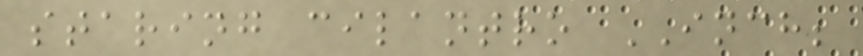staring cilantro INCH;
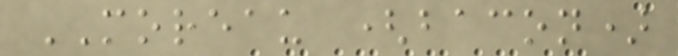MOREAU (bacon)
